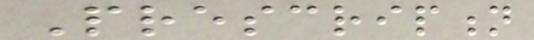Prescription
